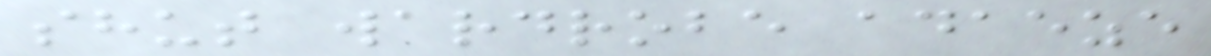shut wardrobe adaeze
